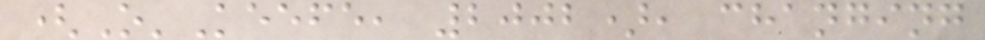(O'Keefe, 2002), changing
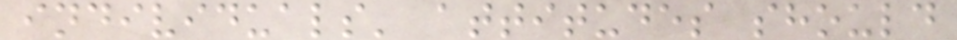individuals' attitudes should
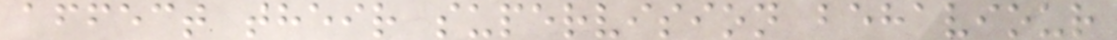affect their supervision behaviour
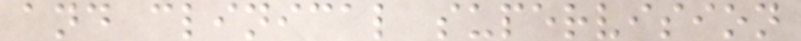and clinical supervision
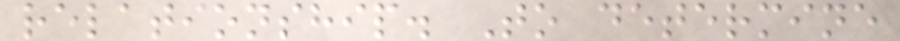relationship. To determine
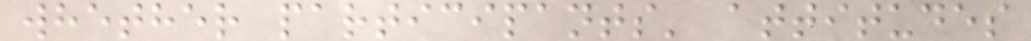whether participants' attitudes
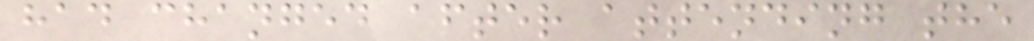had changed after attending the
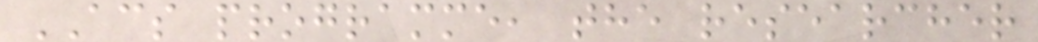ACS programme, the researcher
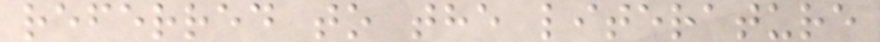referred to the literature
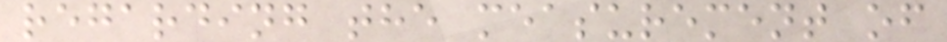regarding the measurement of
